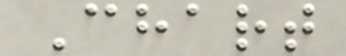Chart
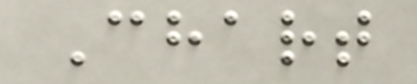Chart
